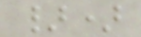})
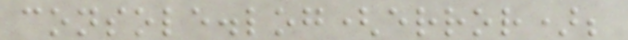console.log(error);
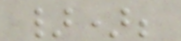});
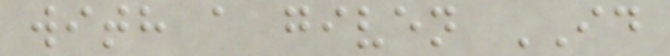with a given ID
